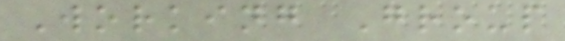Working Group
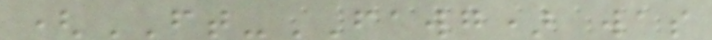(FT-FAWG) was
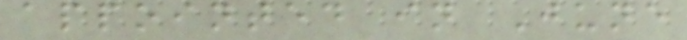appointed in June
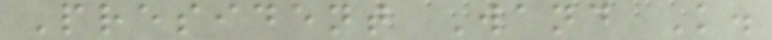President Wand K.
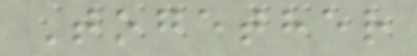Together
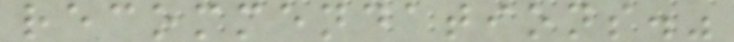recommendations."
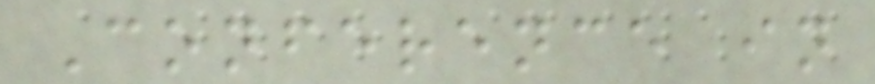Conference in
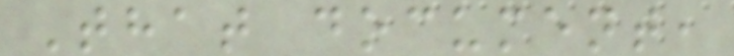That document,
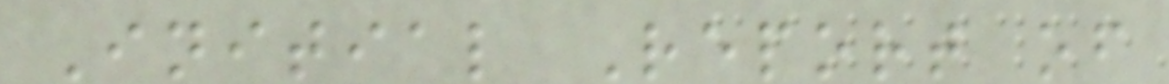Initial Report of
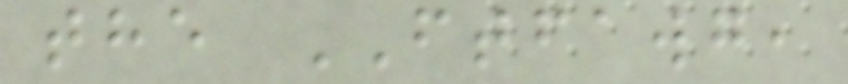the FTFAWG,
